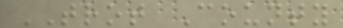TROT County
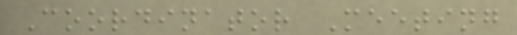Coordinator Meeting
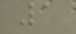1
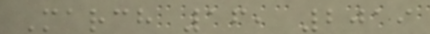March 16, 2019
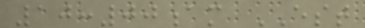10:00am EST
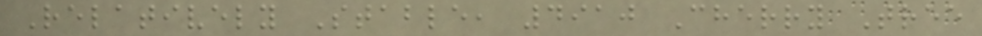Relatively Stable, 4910 Cherry Tree
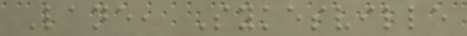Lane, Sykesville
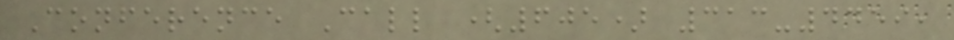Conference Call (605) 313-4459,
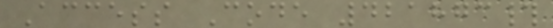Access Code 421873#
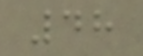48
